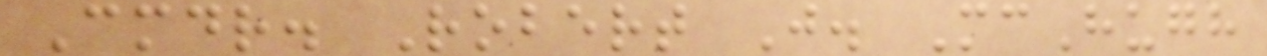Cmdr. Robert J. McHugh
